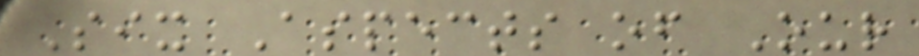Six Aspects of Our
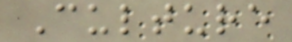Culture
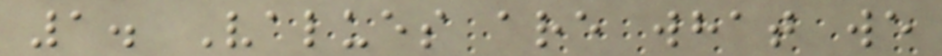1. Values are what we
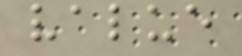value
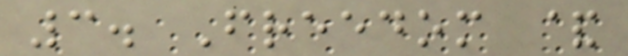3. Freedom &
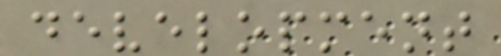development
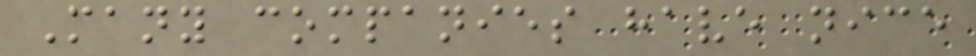Many companies have nice
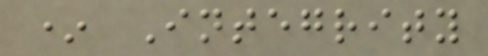* Integrity
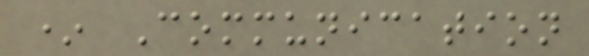* Communication
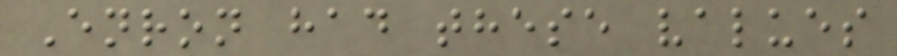Enron had these values
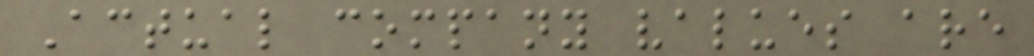Actual company values are
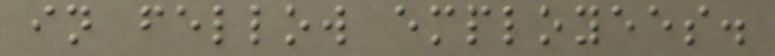in fellow employees.
